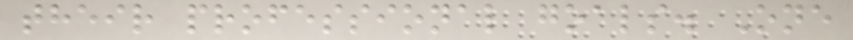their professional goals. One
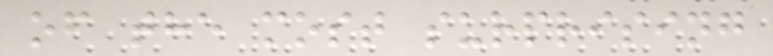of the most surprising
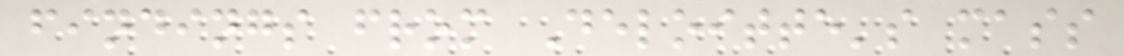findings from Deloitte's mass
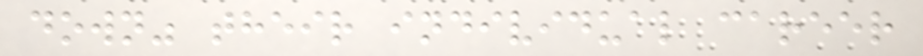down" their individual career
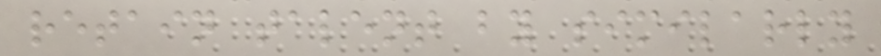retain talent by similarly
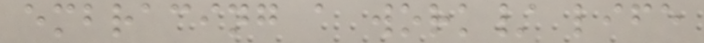embracing a work/ life
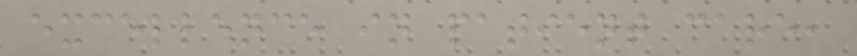excellence in patient care,
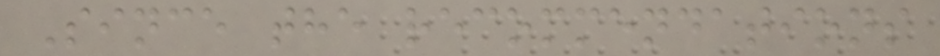Since the recommendations
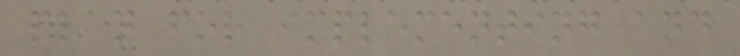plan for implementing and
